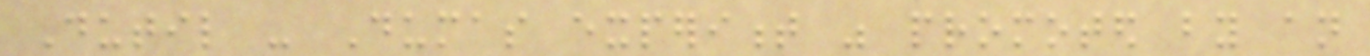Dutil - Dumas experiment was promoted by an
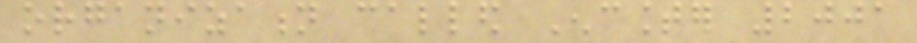organization called Encounter 2001
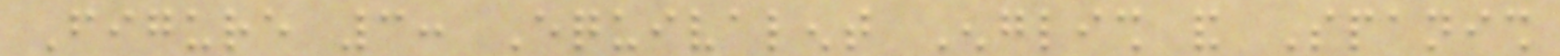Figure 3: Equivalent English and Spanish
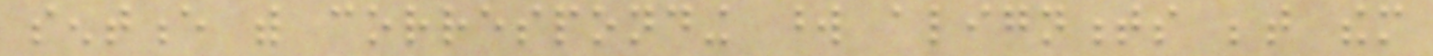sentence with corresponding word alignments between them
